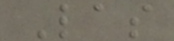Las
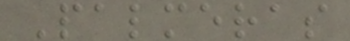Palmeras
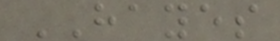HAYES
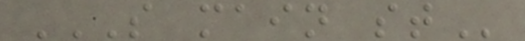S MAIN ST
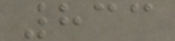833
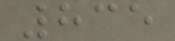835
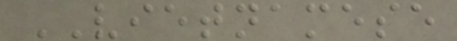VIETNAMESE
